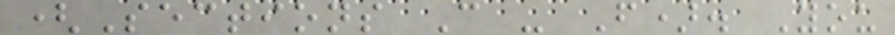(Sections C - F). You
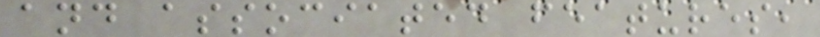and associated features,
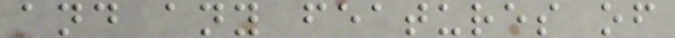and any features of
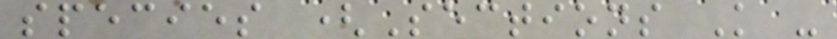species (Sections K -
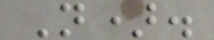N).
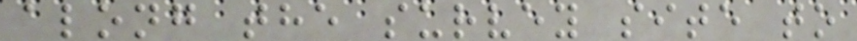along the survey site to
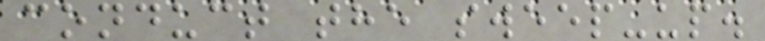conduct the sweep-up.
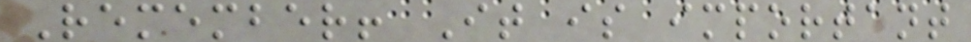Remember! It is important
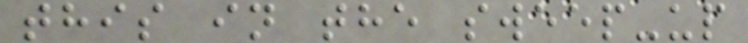this in the sweep-up
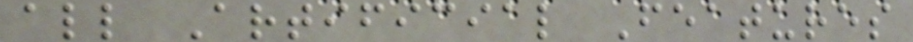all Artificial Features
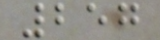257
